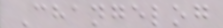Changelog
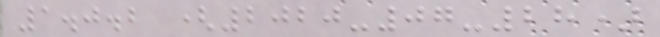1.0.2 (2020-07-28)
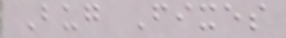Bug Fixes
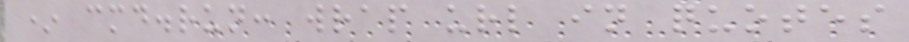* cmd.run: wrap url in quotes
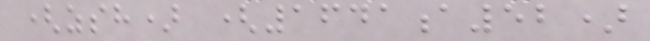(zsh) (1641a52)
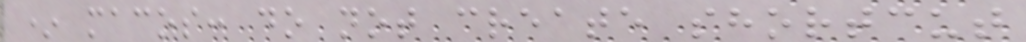* macos: do not create shortcut
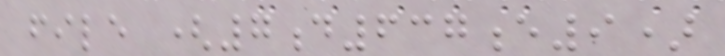file (7d637e9)
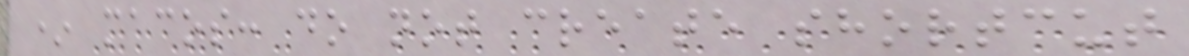* macos: do not create shortcut
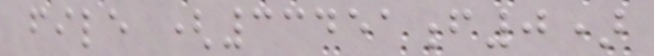file (33451f0)
